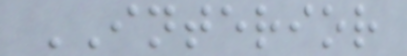INTERIOR
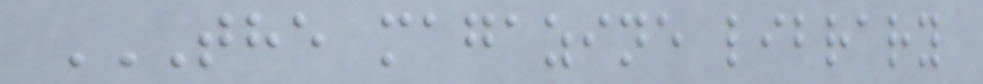THE MAGAZINE LIBRARY
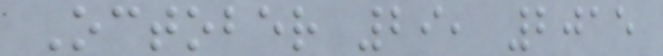October 29, 2015
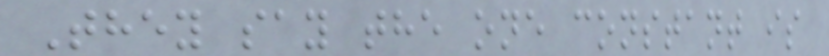They say the one constant is
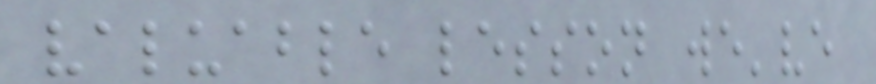valuable lesson we've
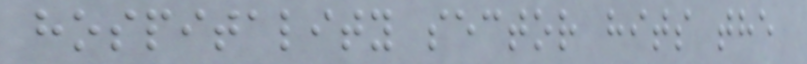hospitality sector hits the
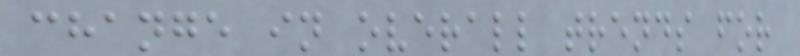change in overall trends for
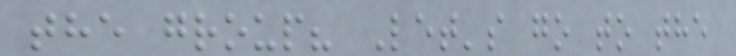the group? Let's go to the
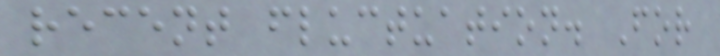recent fluctuation. For
